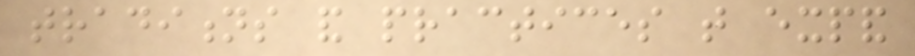traditions and practices that expand
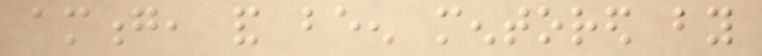among, and been mentored by
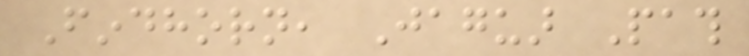Findhorn, Jaguar Path
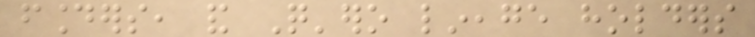founders, and Q'ero lineage holders
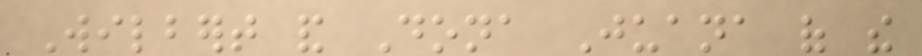Wilbert and Dona Juana of the
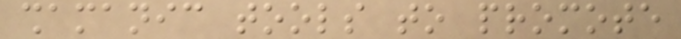shamanic tools to promote
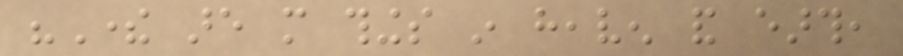"There are more things in heaven and earth,
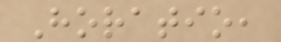Horatio,
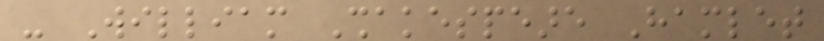- William Shakespeare Hamlet
